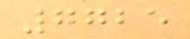7725
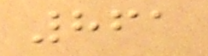861
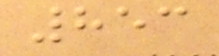853
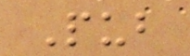Pub
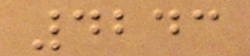4243
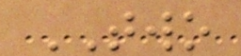TWO
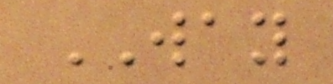WAY
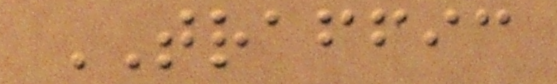TRAFFIC
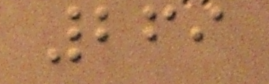269
